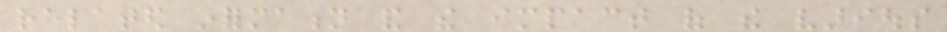related information and the impact of the various
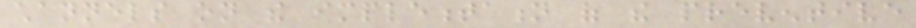channels on the implementation of the preventive
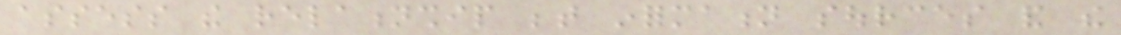assess the relationship between information sources and the
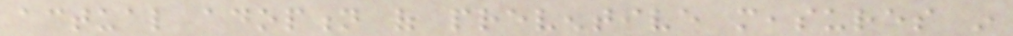actual adoption of preventive measures in
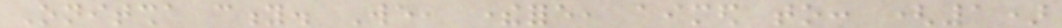Onitsha city. We, therefore, aimed to: (1)
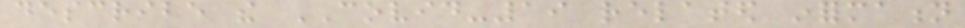describe the COVID-19 related information
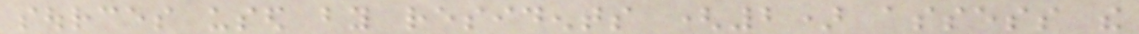sources used by residents (2) assess the
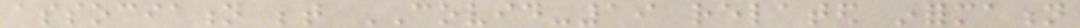association between COVID-19 related information
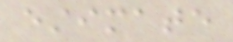estimate
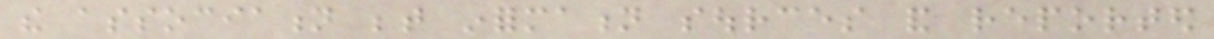the association between information sources and reported
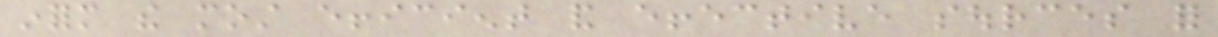inform the most efficient and effective sources for
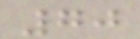70
